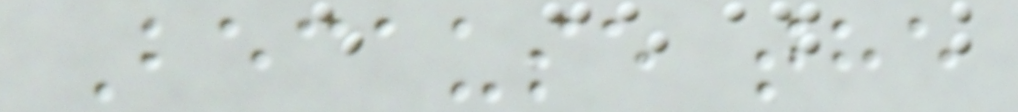Because the
